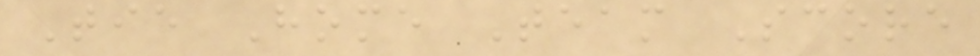Tie Home Team Score
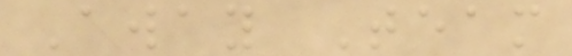Away Team
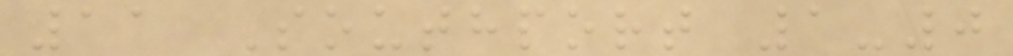11 Southport 1-0
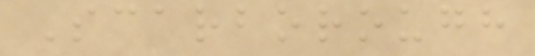Scarborough
